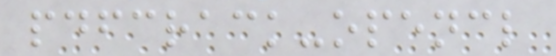pdfcrack-opencl
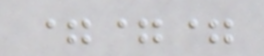===
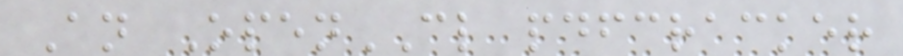An OpenCL pdfcracker
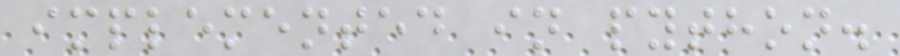implemented in python.
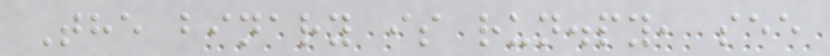The binary is run.py, see
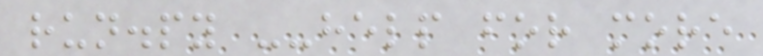run.py --help for more
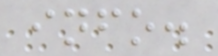info.
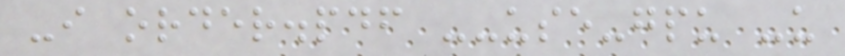-i order.pdf --use-gpu -u
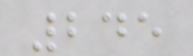245
